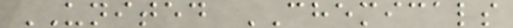UNITED CHEMICALS
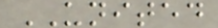UNITED
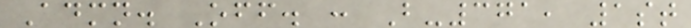Admn. Off. : B-371, 1st
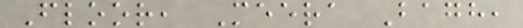Floor, Meera Bagh,
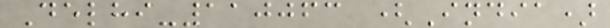Delhi-110063 (India)
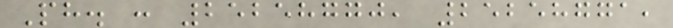Ph. : 25258770, 25258771,
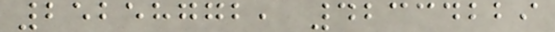25258772, 42334229
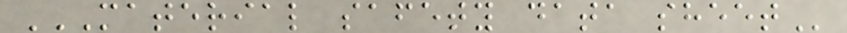MATERIAL SAFETY DATA SHEET
